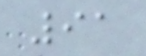91
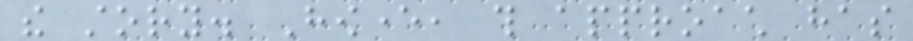the story. However, this approach has
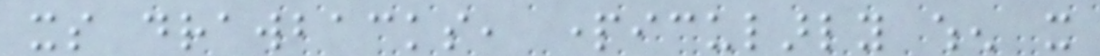its drawbacks, particularly when it
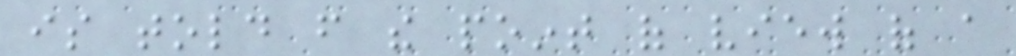is told from the point of view of a
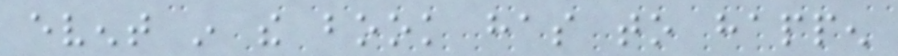event in the book has to happen
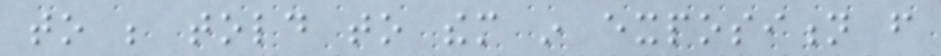to be told to them in exposition from
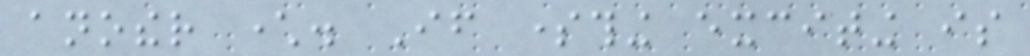another character. If something exciting is
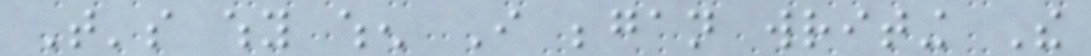That's why when I began writing The
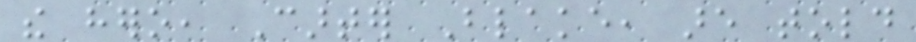the hero, Carter Blake, are told
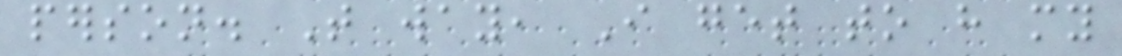person. That way, I get to have my
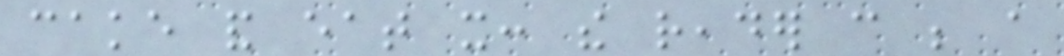cake and eat it: the reader can be a
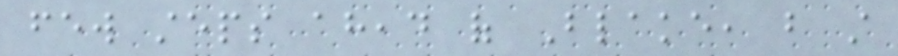few steps ahead of Blake, but still
